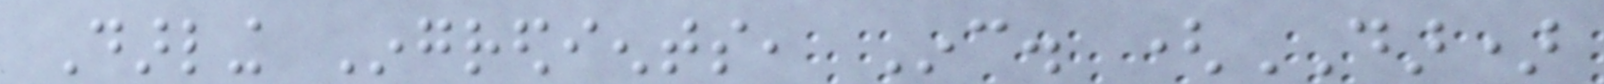Darling Ingredients, Inc. (DAR)
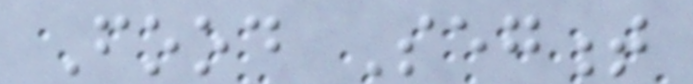Food Segment
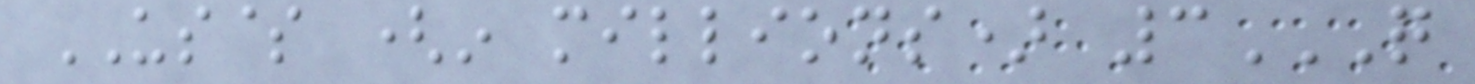US$ (in millions) 3Q
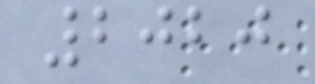2020
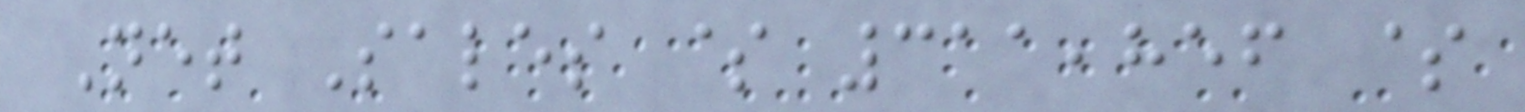Net Sales $ 311,856 $
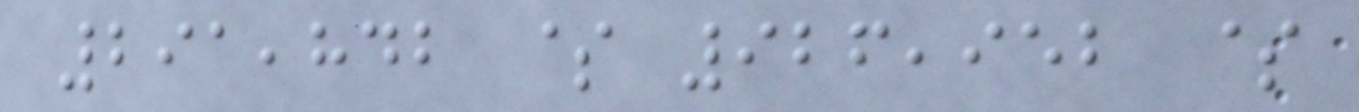291,842 $ 926,952 $
